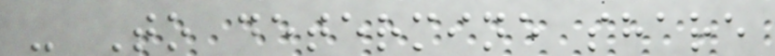- To determine share
